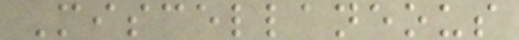Miscellaneous
